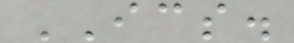ICS.
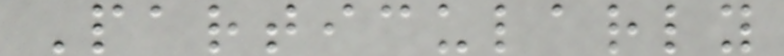Particularly
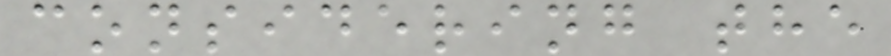considering the
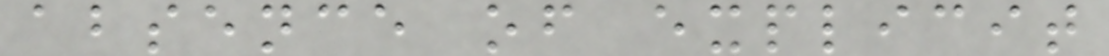absence of explicit
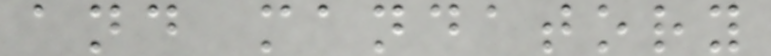and mandatory
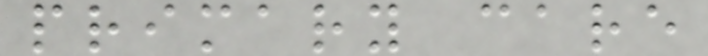primary care
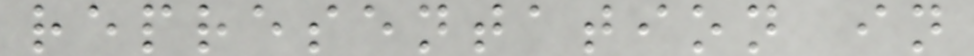representation in
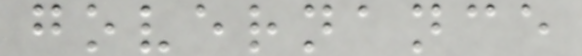governance
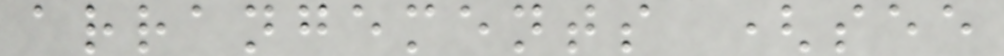arrangements (see
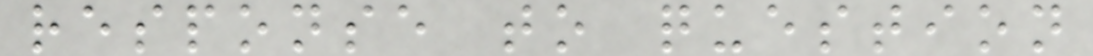response to question
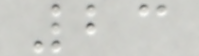23
